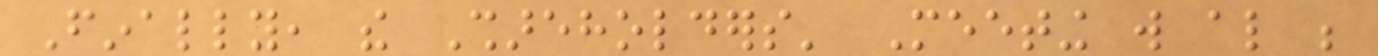Finally, the Shareholders' Meeting will also be
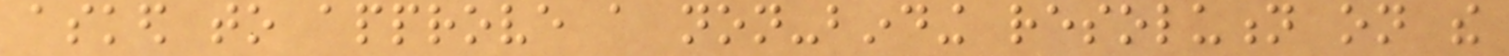asked to approve a non-binding resolution on the
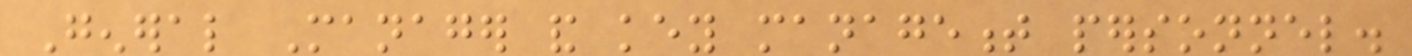General Manager and key management personnel.
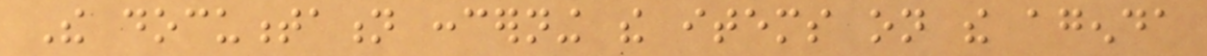The documentation concerning the items on the agenda
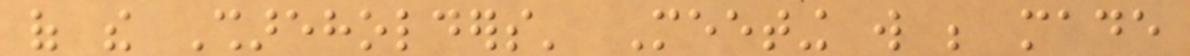of the Shareholders' Meeting will be made
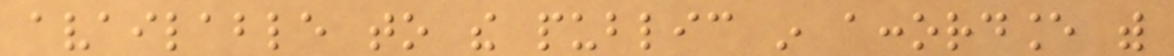available to the public in accordance with
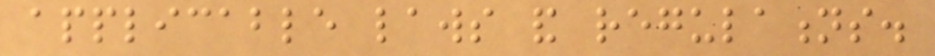applicable laws and regulations.
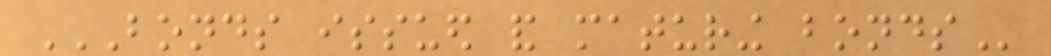BONDS ISSUED AND MATURING BONDS
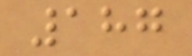187
